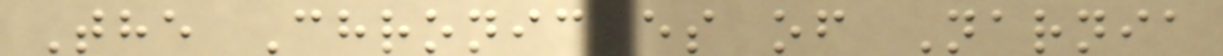The Chronicles of Narnia
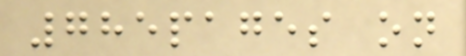785pages on
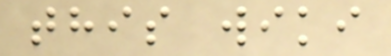this wiki
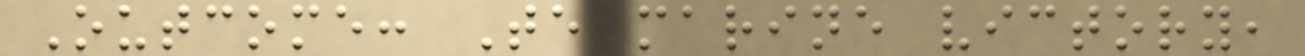Outcome: Telmarine victory,
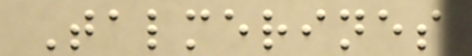Talmerines
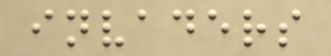invaders
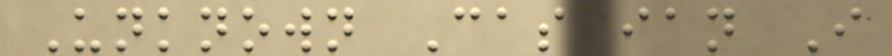Unknown Caspian I
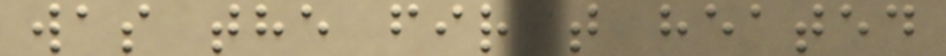was the first heated
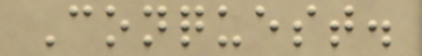Conquest.
